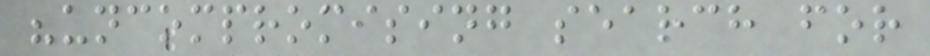"uncompromising search for
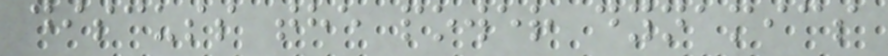discuss the power dynamics
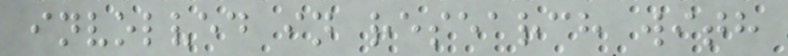involved in research with
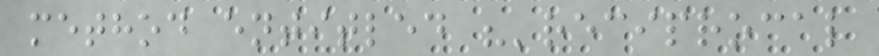method entitled "'reciprocal
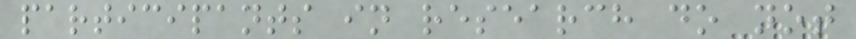participants in research do not
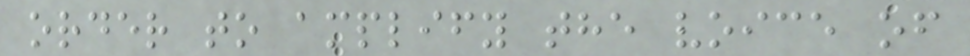order to amplify the voice of
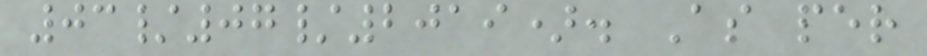03/07/2019). As per
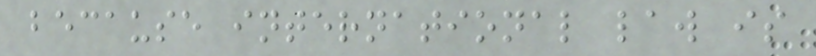because international law is
